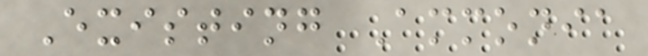Existing Ammonia
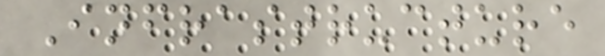Infrastructure
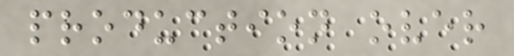production over
